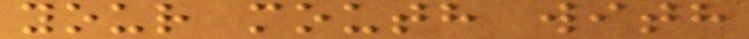your mouth with
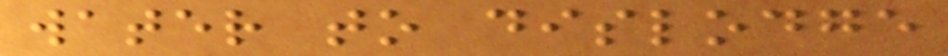water to dislodge
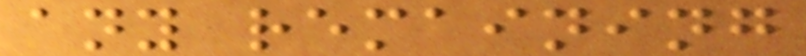any remaining
